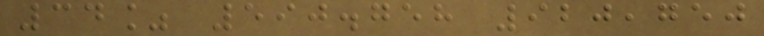34% 590.758 920,750
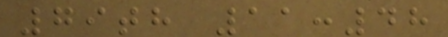79th 11:48
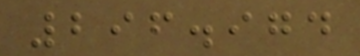296.974
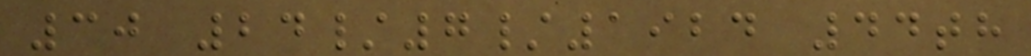30 24/7/1924 44th
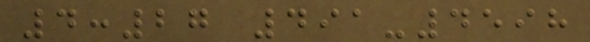4:27 491-4598
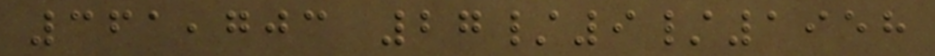361,703 27/9/1958
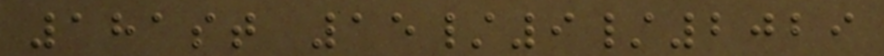181st 15/9/2029
